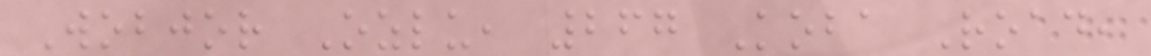Wobjor Ozlu, 267 Koba Road,
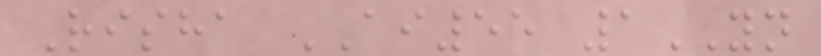Risha AI55 1YN
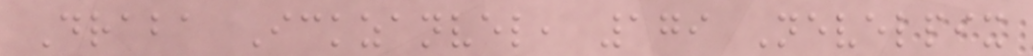Draba Ickzanvel, 179 Nevelpix
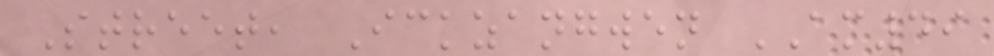Street, Ickzangwen AM49
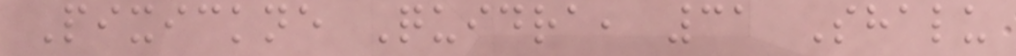Pixickne Quidra, 31 Shalu
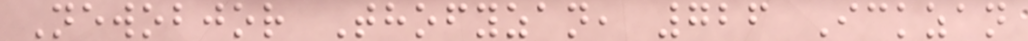Newobjor Thofyzan, 726 Ickzan
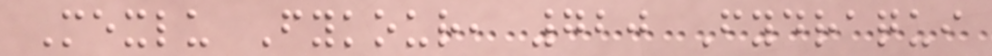Mexlu Fykour, 720 Fydraqui
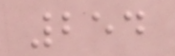254
